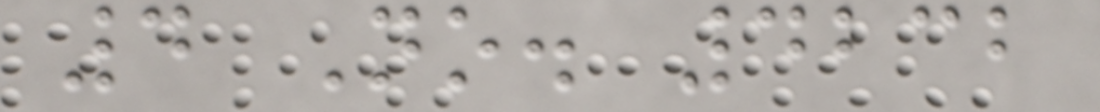4 No. 4232
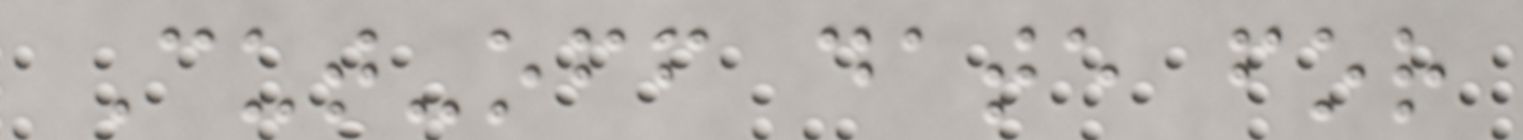Cut-off date for
